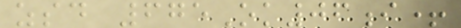zsd 675Ok06i+
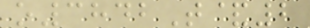o3842T&2
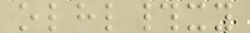olhl#xy
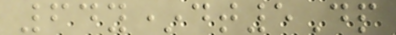64y*dt5Dp
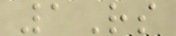1Rs
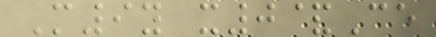M9y x0&Ce
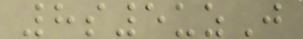8s5uzJ
